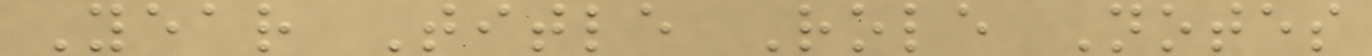Year Title Role Notes
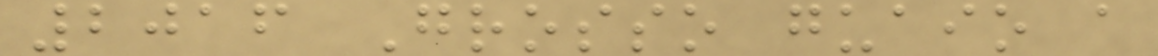2016 Grosso guaio a
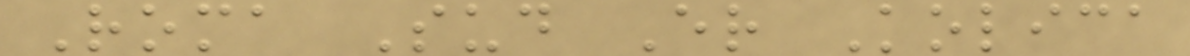Roma Sud Er Kolica
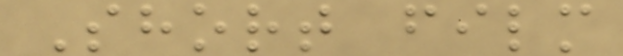Short film
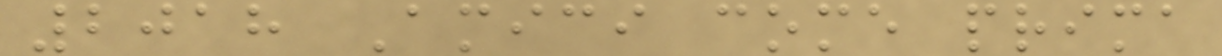2018 Amici come prima
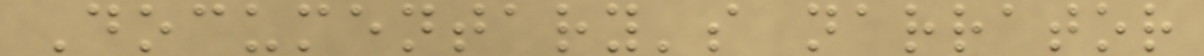Documentary's narrator
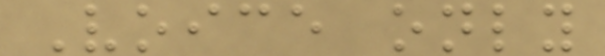Voice only
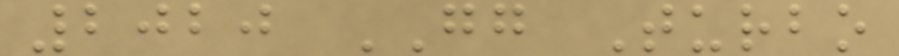2020 GG Turbo
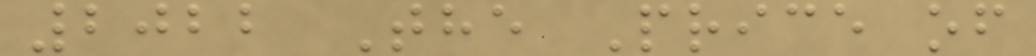2022 The Price of
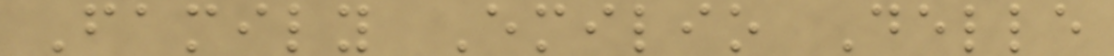Family Emilio Delle
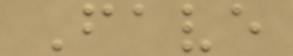Fave
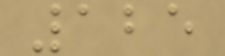125
